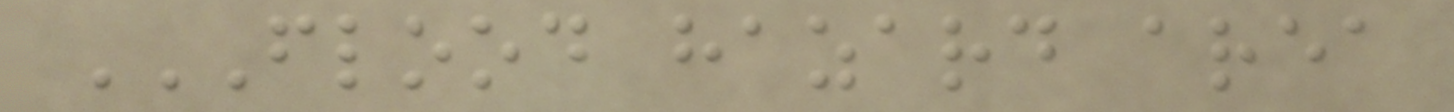FLOOD HAZARD AREA
